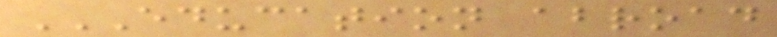EDUCATION ABROAD
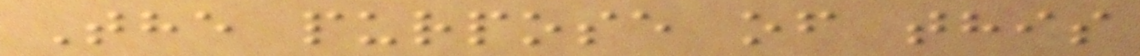The purpose of this
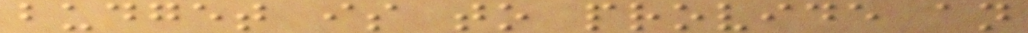budget is to provide an
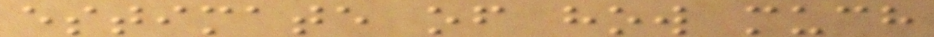estimate of how much
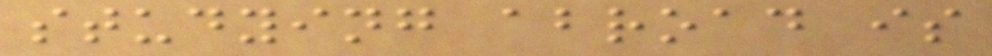studying abroad is
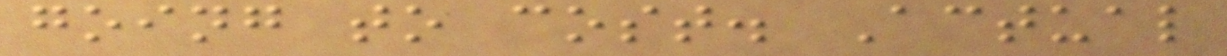going to cost. Actual
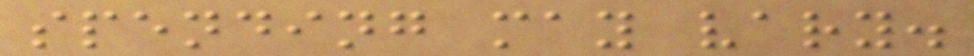spending may vary.
